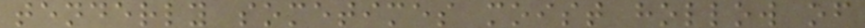tenderly sometimes moist hollow of
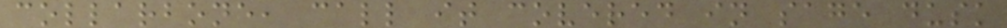collarbone, call it covered in sage dusk
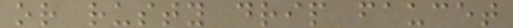or rusty drip faucet
